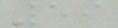59
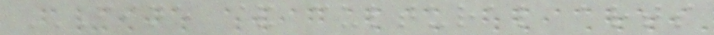FINE & CULTURAL ARTS
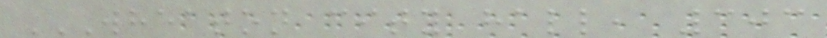WHEATON CITY HALL, 303
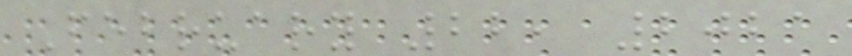February 22, 2021
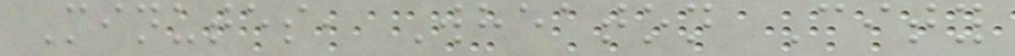Minutes, Wheaton City
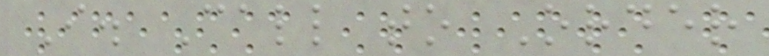I. Call to Order
